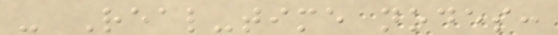- Real-time nodes:
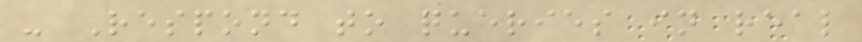- Respond to queries in real
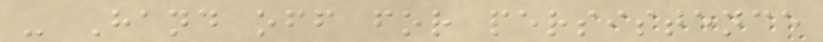- Hand off for persistence
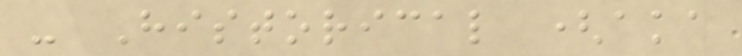- Historical (aka
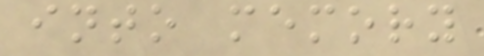into memory
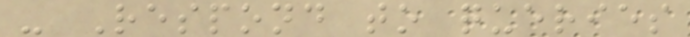- Respond to queries
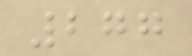277
